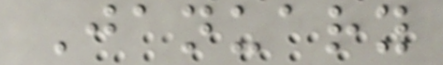January
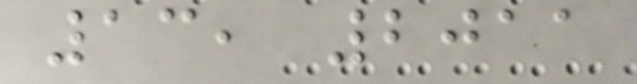13, 2011
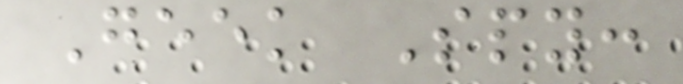Geek Spy:
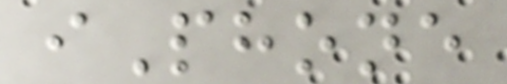iPhone
